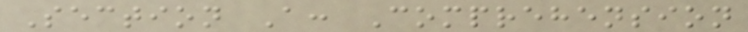Section A: Comprehension
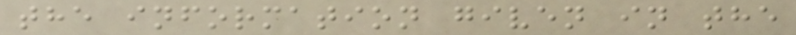the information given in the
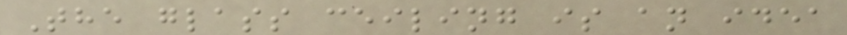The glass ceiling is an idea
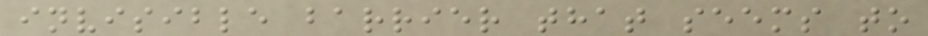invisible barrier that seems to
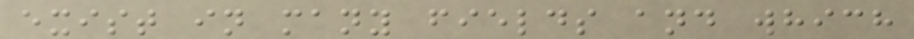exist in many fields and which
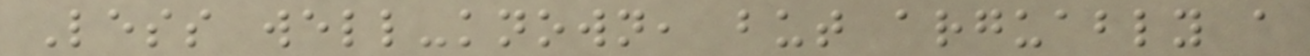Less well-known, but arguably a
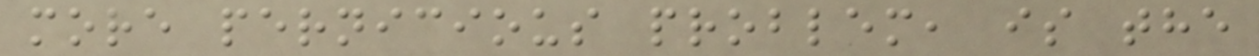more pernicious problem, is the
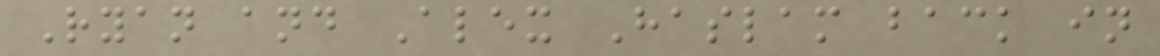Ryan and Alex Haslam back in
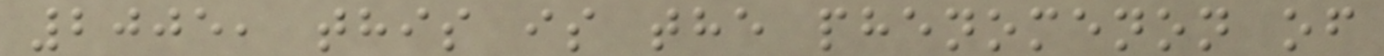2005, this is the phenomenon of
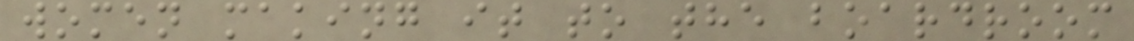women making it to the boardroom
